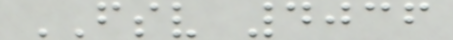FSV 4036
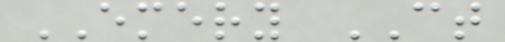EMERY CT
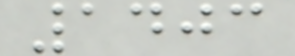1403
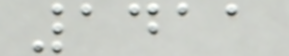1411
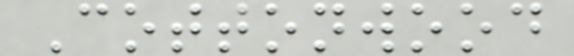Cottonwood
